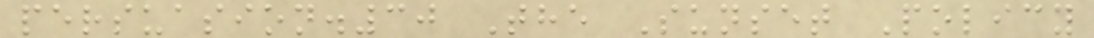persuasion.30 The Sunset Policy
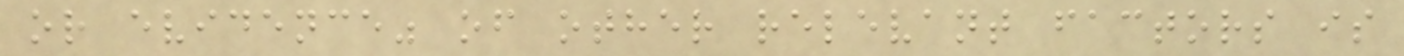or evidence" of other relevant factors is
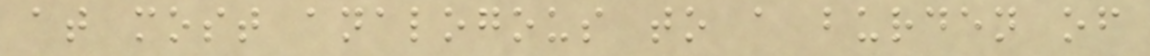at most analogous to a burden of
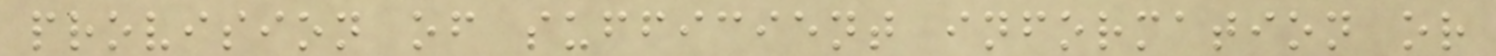provision of sufficient information or
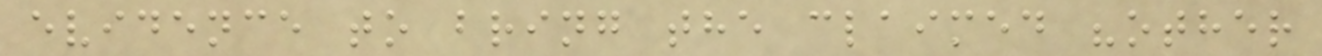evidence to bring the claimed "other
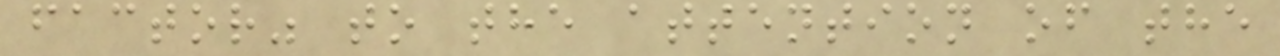factor" to the attention of the
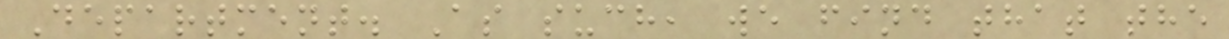Department. As such, we find that the
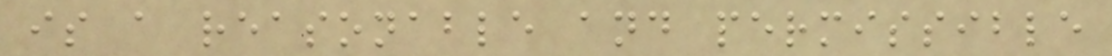is a reasonable and permissible
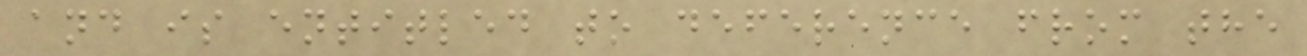and is entitled to deference from the
